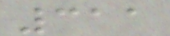311
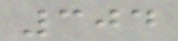304
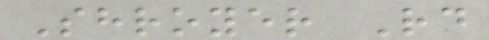Shroyer Rd
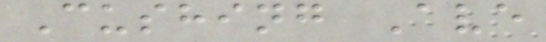Cushing Ave
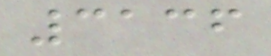3136
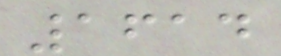1614
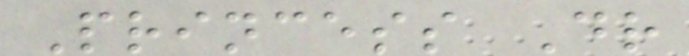Princess Dr
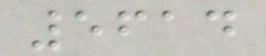5614
